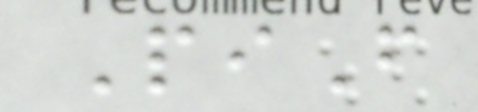PiF
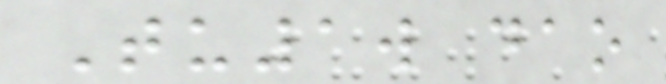Tu1w dao
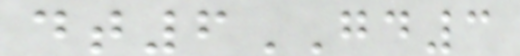dt6GD3
